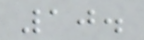10.
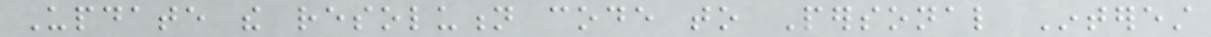Update the resolution code to Personal Interest
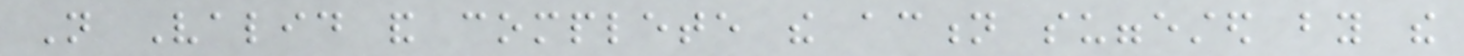Not Valid and complete the action suggested by the
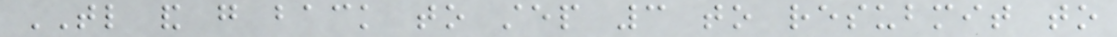TL and go back to step 3 to resubmit to
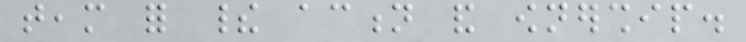team for their action and ownership.
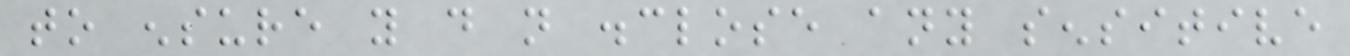to ensure you do not disclose any sensitive
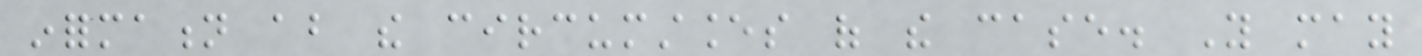information about the circumstances of the case. You may
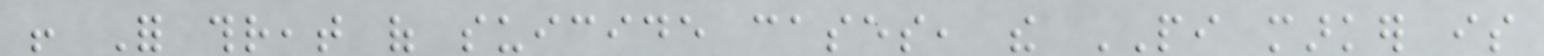! For threat of suicide cases, the PI marker is
